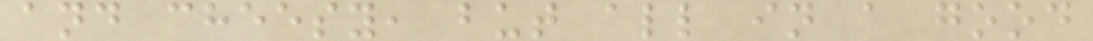and cheesy, but all in a good
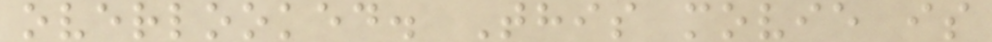overlooked. This movie is
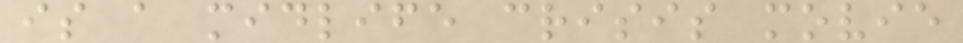is a midlife crisis movie
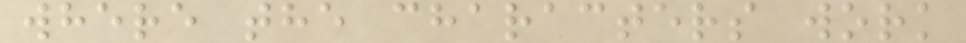where the characters work
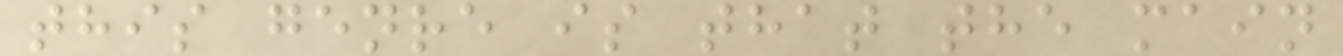this genre is that the main
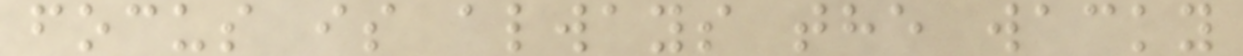focus is always the wacky
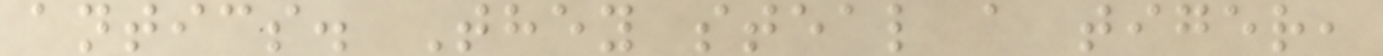antics. They steal a tiger,
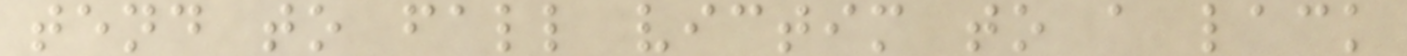tend to fall victim to a lack
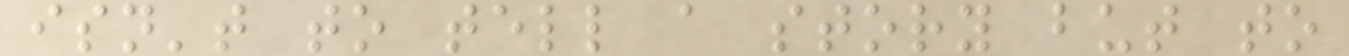isn't to tell a story but to
